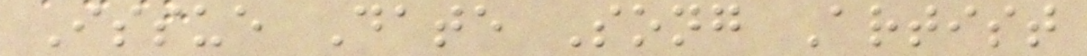Issue Date Song Artist
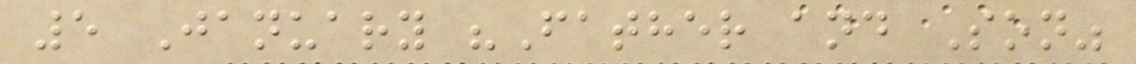5 January "Father and Son"
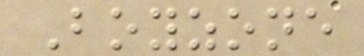Boyzone
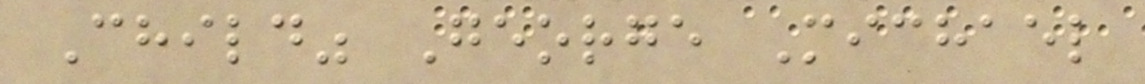Child" George Michael
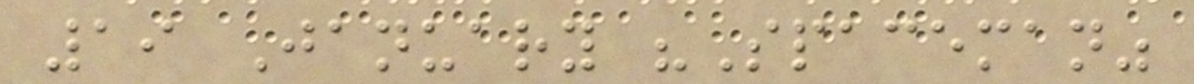19 January "Spaceman"
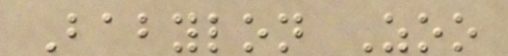Babylon Zoo
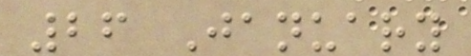26 January
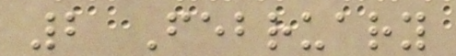2 February
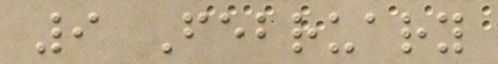9 February
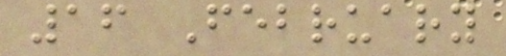16 February
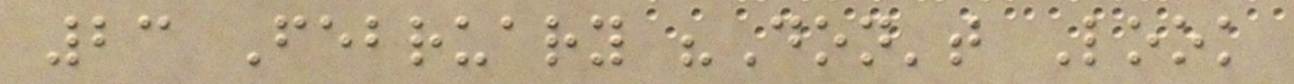23 February "Don't Look
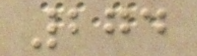274
